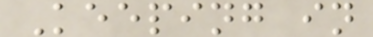Keeping in
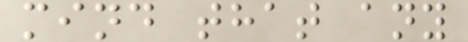mind that any
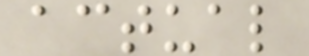actual
